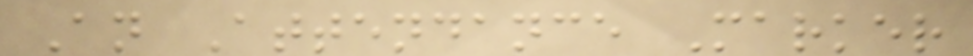An Attendance Marker
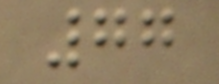77
